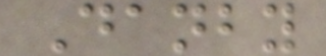Danby
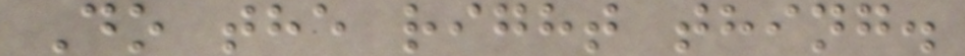Do the right thing.
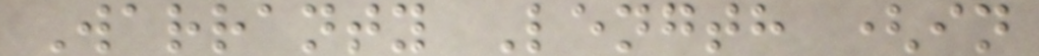Warranty Length (in
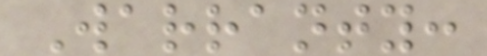Warranty:
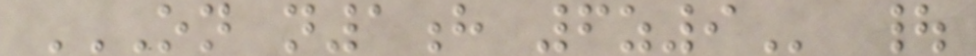ON N1H 6Z9 |
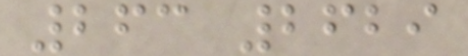263 2629
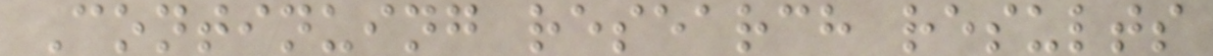Continuing research results
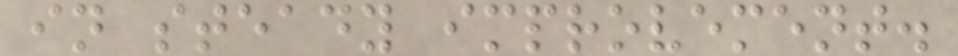in steady improvement.
